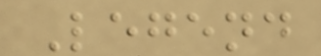Legend
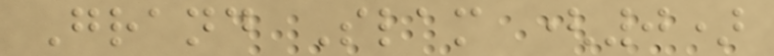Grand Slam (0)
